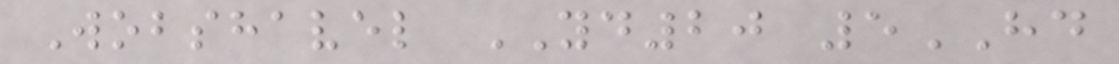Wobshavel YD20 5HD
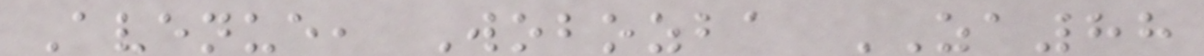Avenue, Wobozba ZA88
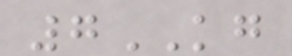7KG
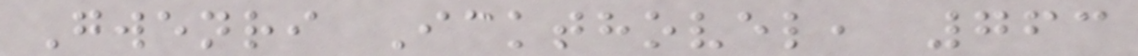Gwenri Ickthovel, 763
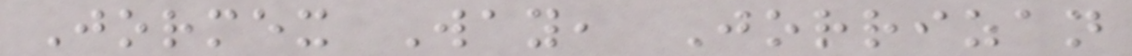Jormex Way, Jorrizan
